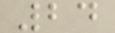24
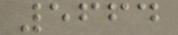5664
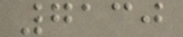7130
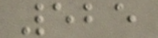525
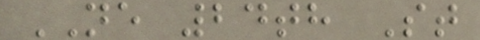NE 24th St
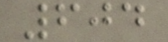604
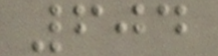604
